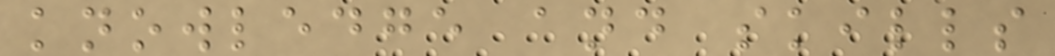knowledge and skills
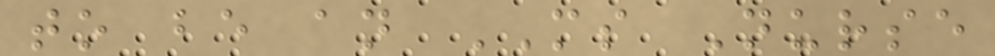to be an MS Nurse
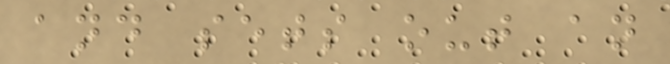and sets out an
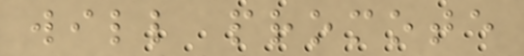will promote
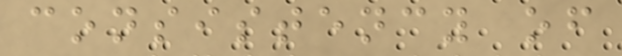consistency of
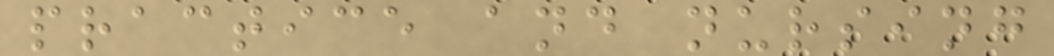practice and nursing
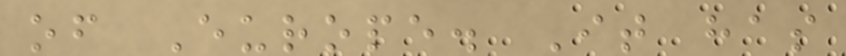of Europe. It has
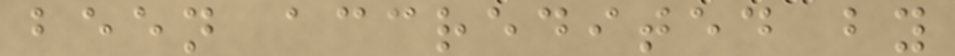been accredited by
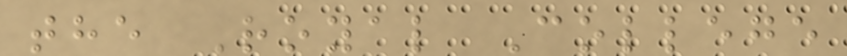the Royal College
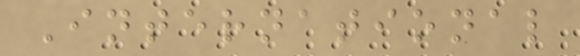International
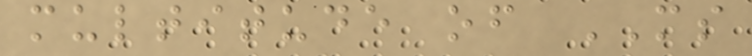multitude of MS
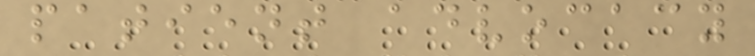patient advocacy
